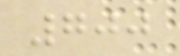700
